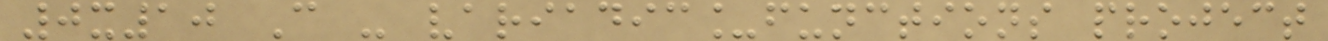0x10 C - variadic_functions project
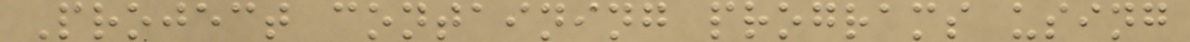Project containing programs using
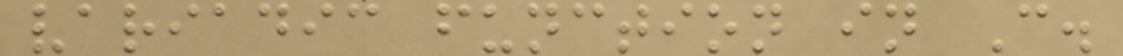variadic function in C.
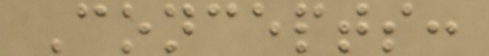Concepts:
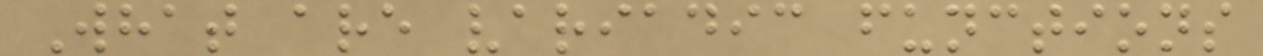What are variadic functions
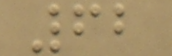62
